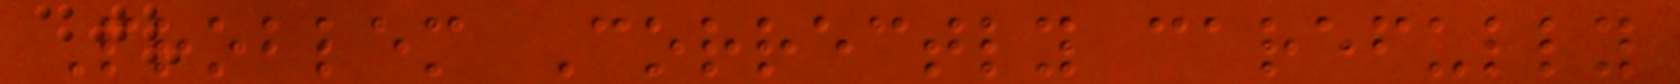Problem Correctly carefully
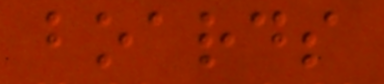boards
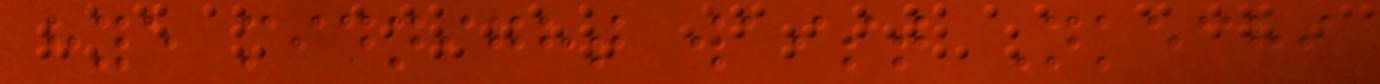hye midnight waist Nkechi
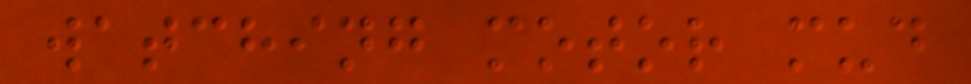watching motor mud
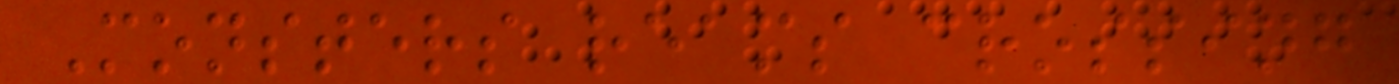Monsters reams crossing
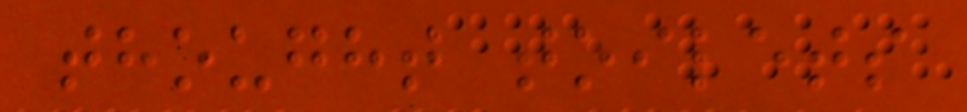thought toilets
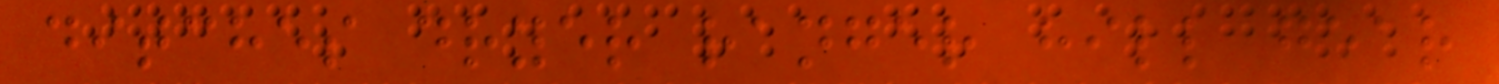ditches dryer ranger hill gear
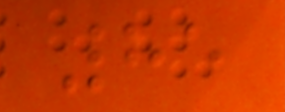85
